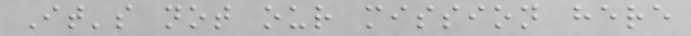It's not our mission here
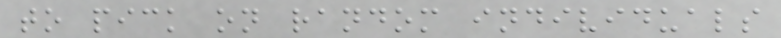to pick on random individuals
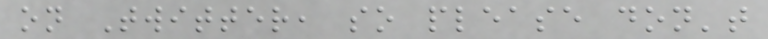on Twitter, so please don't
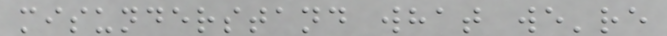misunderstand what we're
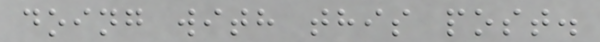doing with this post.
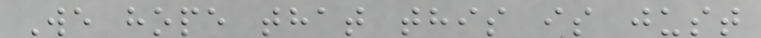We hope that this is just
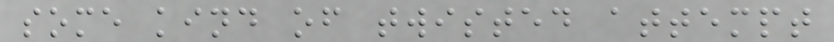some kind of twisted attempt
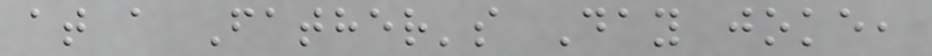at a Father's Day joke,
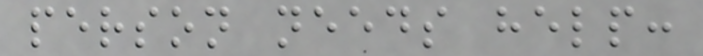person needs help:
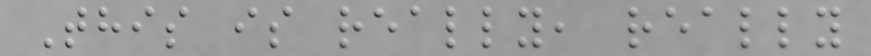This is really, really
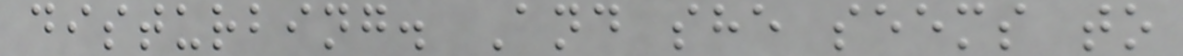disturbing. And she seems to
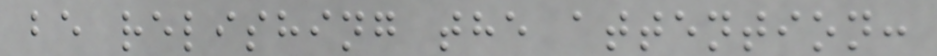be relishing the attention:
